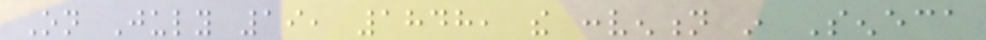On July 19, 1848, the convention in Seneca
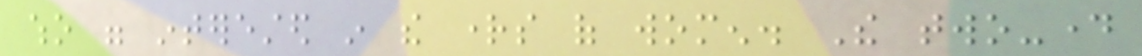who were interested in the rights of women. The two-day
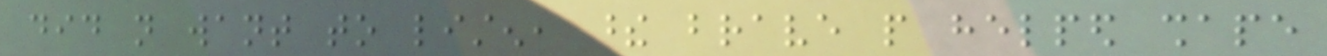did not want to listen, these brave people helped shape
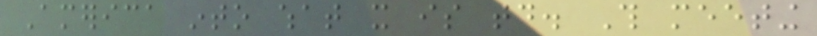America into what it is today. This meeting
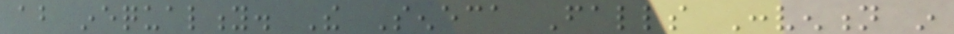about inequality. The Seneca Falls Convention in
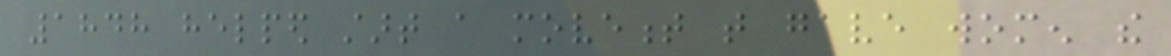1848 helped start a movement that gave women the
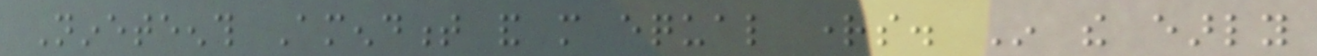Nineteenth Amendment and more equal rights. In the early
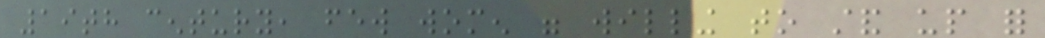19th century, few women were willing to stand up for
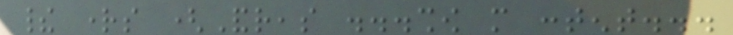their rights (Andreas ...show more content...
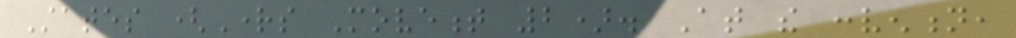States (Rights Movement 2). At the convention,
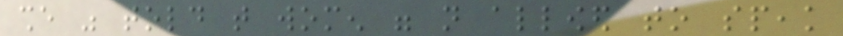she was told that women were not allowed to speak
